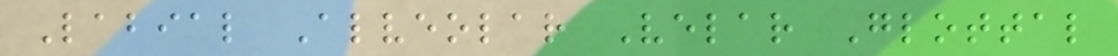Labial Alveolar Velar Glottal
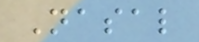Nasal
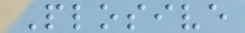Plosive
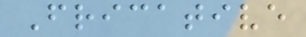Fricative
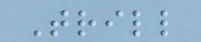Trill
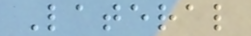Lateral
